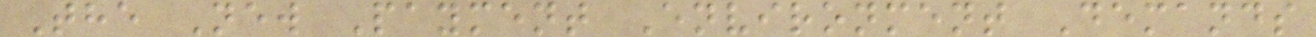The New Payment Environment Demands
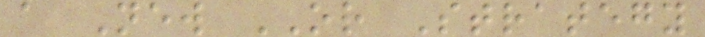a New OR Strategy
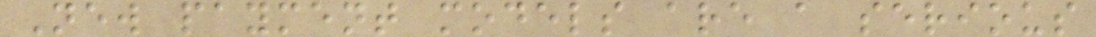New payment models are a serious
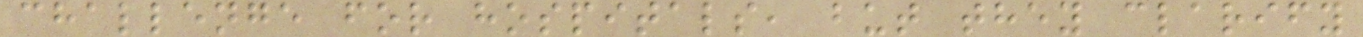challenge for hospitals, but they clarify
